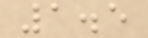1.5
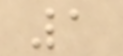1
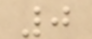0
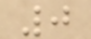0
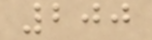200
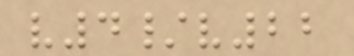v4/v22
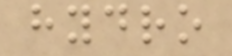hydro
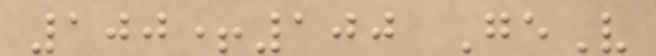100+100 GeV
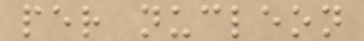per nucleon
